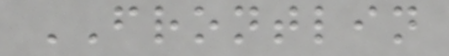FRONTLIN
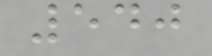540
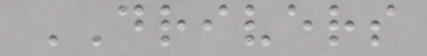DRIVERS
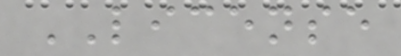LICENSE
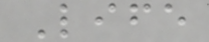Life
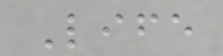Life
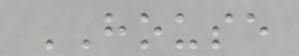HOUSE
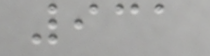931
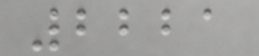2221
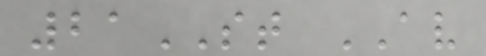21ST AV
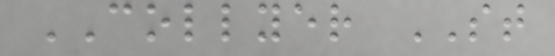COLLYER ST
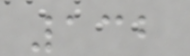132
